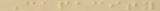Capacity
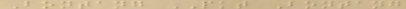Bontang PKT Bontang
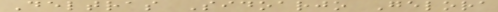Deltras Sidoarjo Gelora
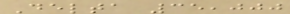Delta 35,000
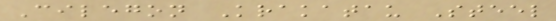Cilegon Krakatau Steel
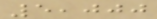5,000
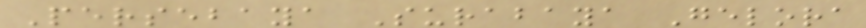Persebaya Surabaya Gelora
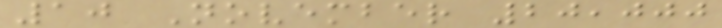10 November 20,000
